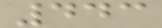443
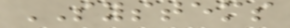SYSTEMS
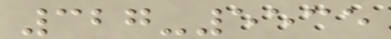327-5535
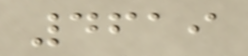4619
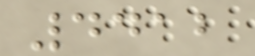4412
